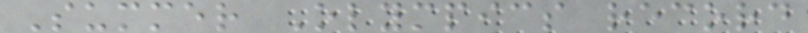Summer Olympics record
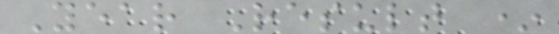Year Result *
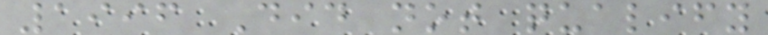1996 Did not qualify
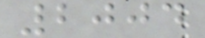2004
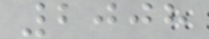2008
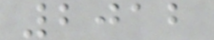2012
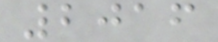2016
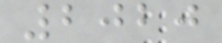2020
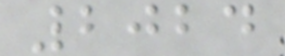2024
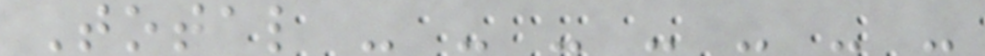Total - - - - - - -
